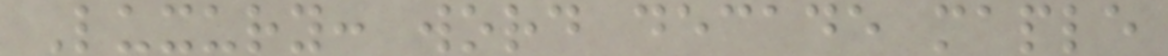Luxury: word decade maple
